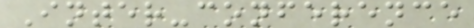Inter-conference
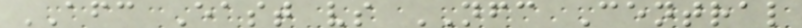AFC East vs NFC Central
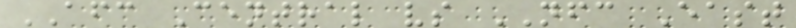AFC Central vs NFC East
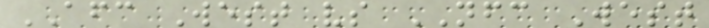AFC West vs NFC West
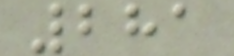281
